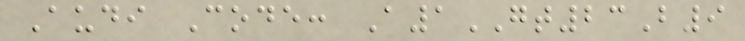Audi Code: A1GT23B9
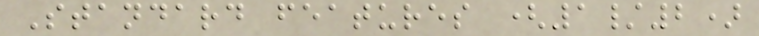Standard features (1/2)
